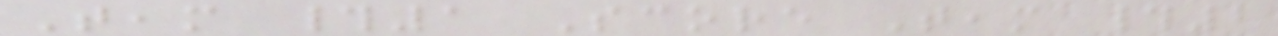Team #1 Score Team #2
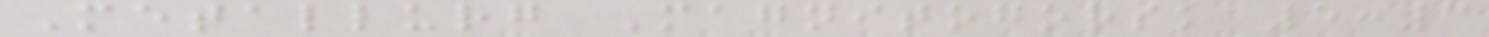Metallurg Magnitogorsk 5:3
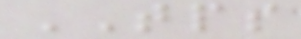TPS
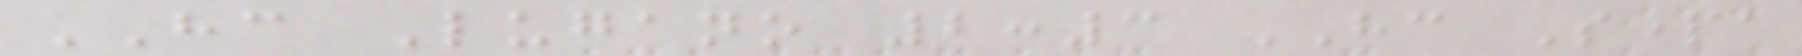HC Lugano 2:3 HC Sparta
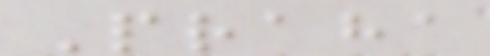Praha
